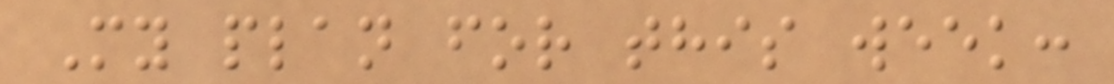My plan for this week:
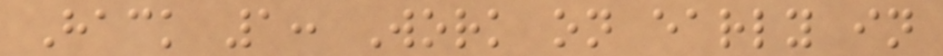Hack 1: Work on early in
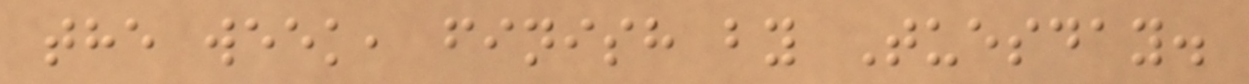the week, finish by Tuesday.
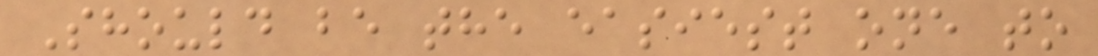Should be the easiest one to
